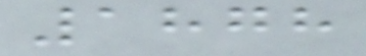1878
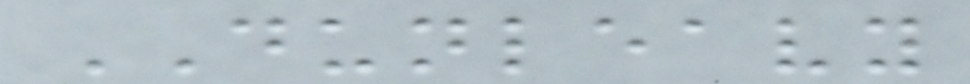DUNLEAVY
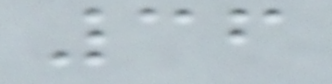36
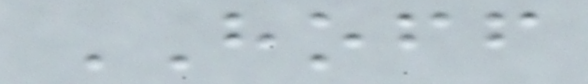HOFF
